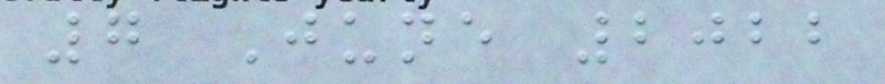7 June 2022
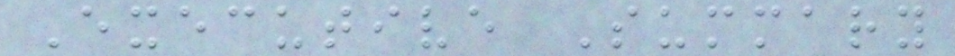Executive Summary
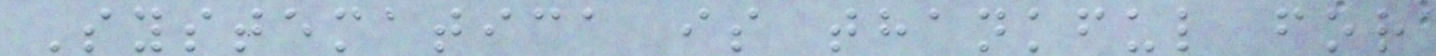Systematica is thankful for
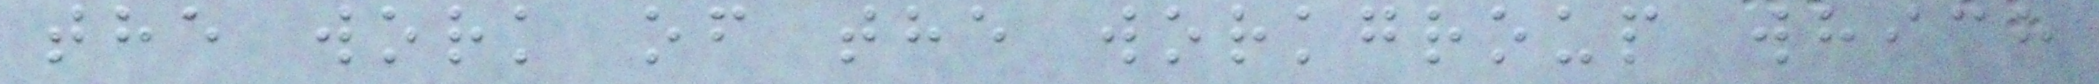the work of the workgroup which
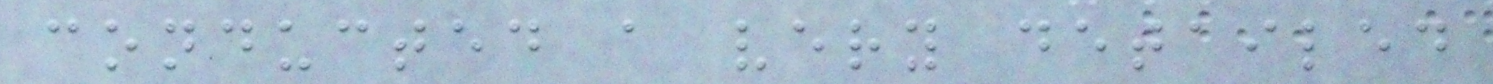conducted a very detailed
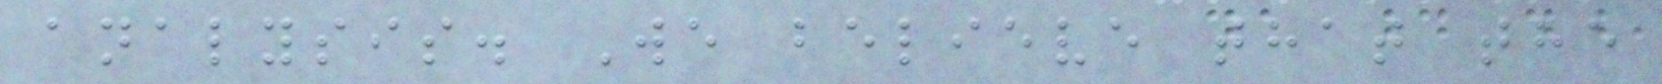analysis. We believe that the
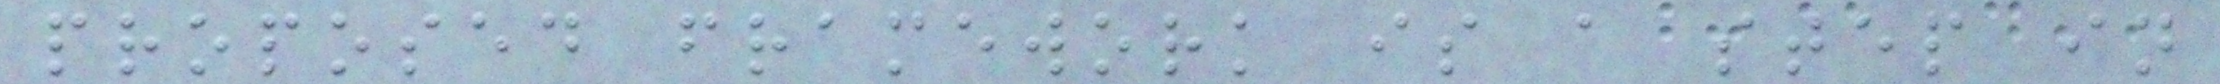proposed framework is a step in
